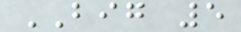BIG 5
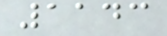1143
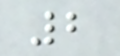2
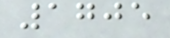1705
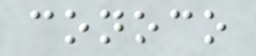conoco
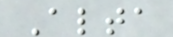Alta
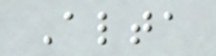Alta
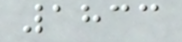1833
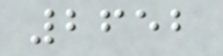2652
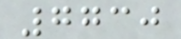7730
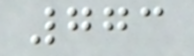773
